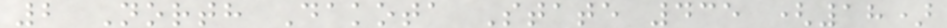2 North Dakota State 435 (18)
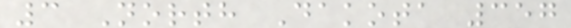3 North Dakota 357
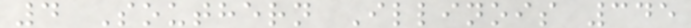4 Southern Illinois 345
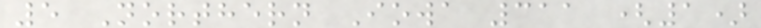5 Northern Iowa 311 (1)
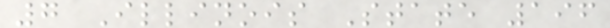7 Illinois State 196
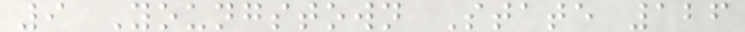9 Youngstown State 126
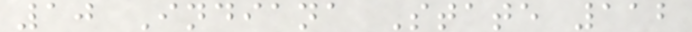10 Indiana State 112
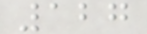127
